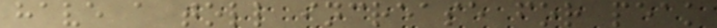have a toll increase for peak
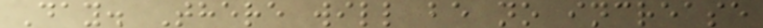Day. There will be no increase
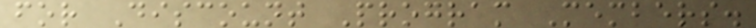for Discount Program Members.
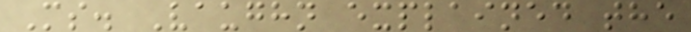Ms. Vaughn explained the
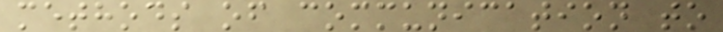methods of communication to
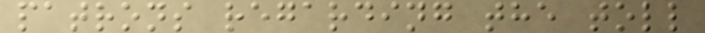patrons regarding the toll
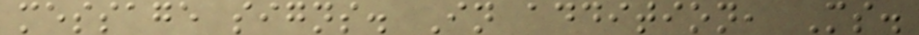message signs. In addition, Ms.
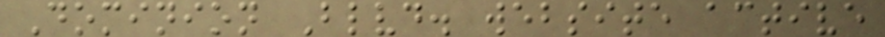Dominion Blvd. website active
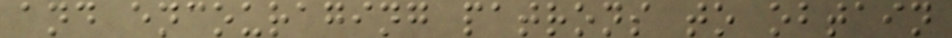and encouraging patrons to obtain
